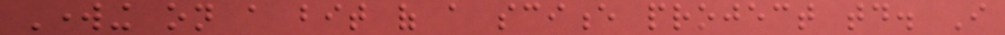Working on a bit of a science project today. I
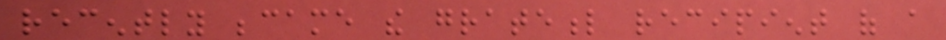recently became the grateful recipient of a
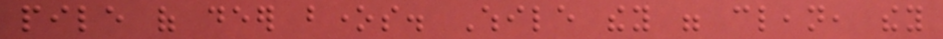pile of deer bones. While they were clean, they
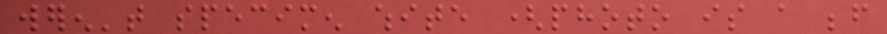weren't specimen white (photo is a before
